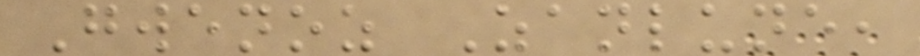Gwenoz Zanlune,
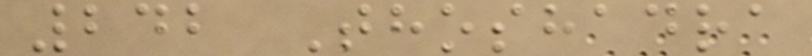242 Thoshadra
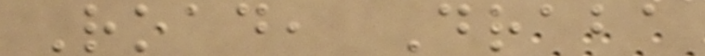Road, Draba
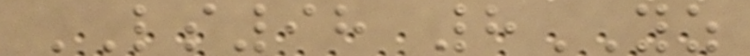LS98 8YZ
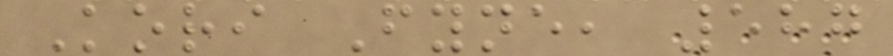Kori Fyne, 587
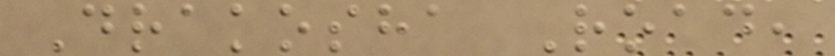Drakosha Road,
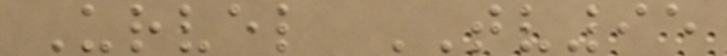Urvel TV95
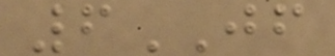6JF
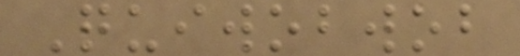Quiwobwob
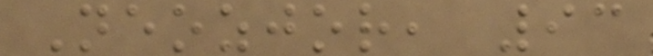Neozjor, 93
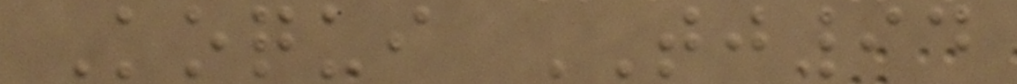Koqui TJ94
